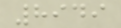8949
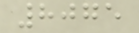8075
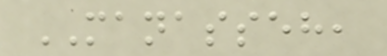MANASSEH,
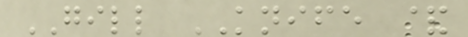GILL KNIFE &
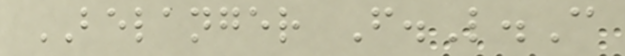BELANGER F.L.C
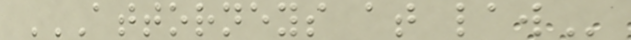ATTORNEYS AT LAW
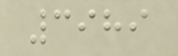3989
